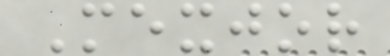Mexjor
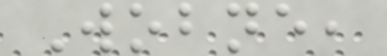Wobne,
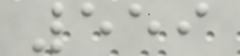559
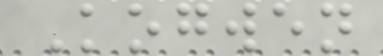Kogwen
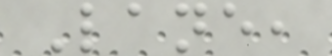Lane,
